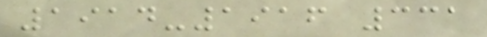1914-1916 331
